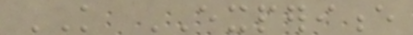KNOWLEDGE EXPERIENCE
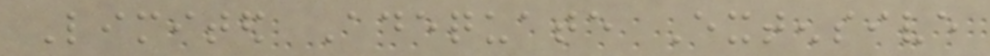Limited Adequate Extensive
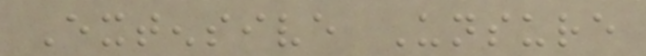Extensive Unsure
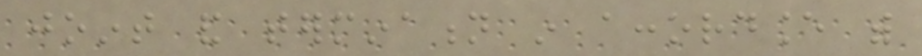joint and termination in accordance with
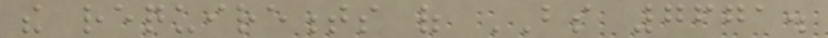the requirements of BS 7671.
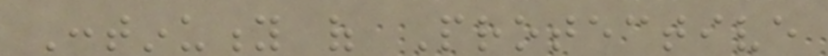Continuity of Protective
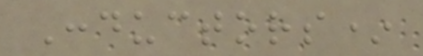Conductors*
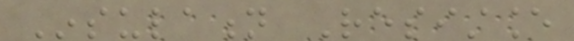Insulation Resistance
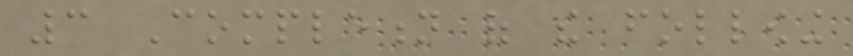3 Completion of the following
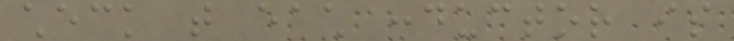check that each conductor is
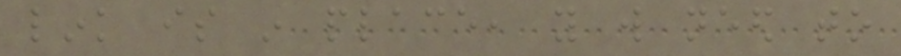link is in place, you will need to
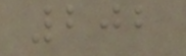202
